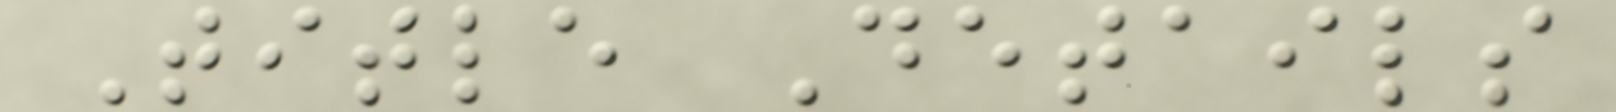Title Details
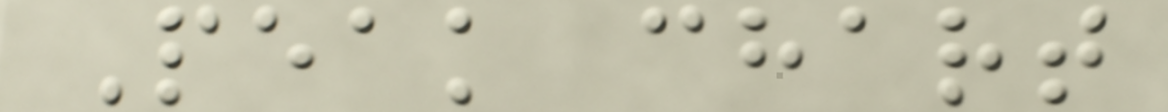Peak chart
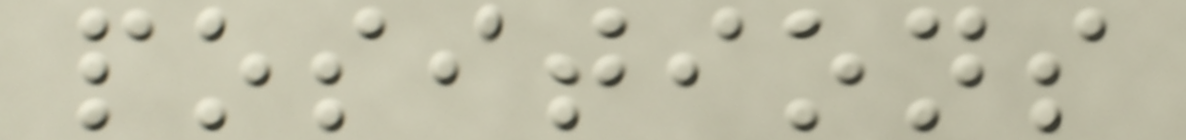positions
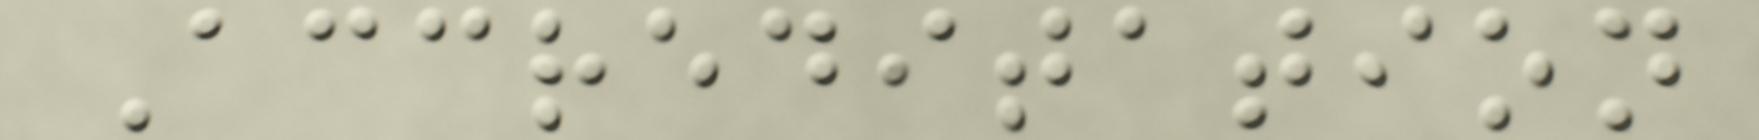Accreditation
